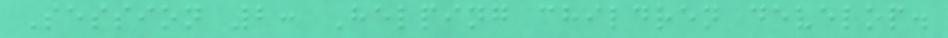Session 2: Helping children develop.
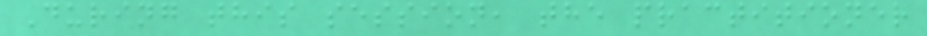During this session, the practitioner
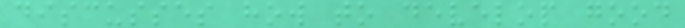discusses how to develop good
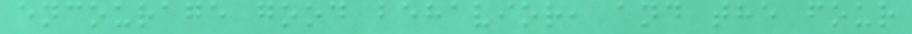encourage good behavior, and the four
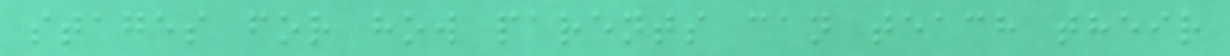stages for how parents can teach their
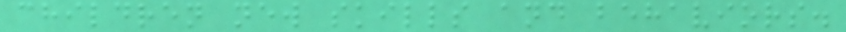children new skills and behaviors.
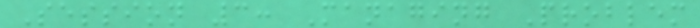Session 3: Managing Problem
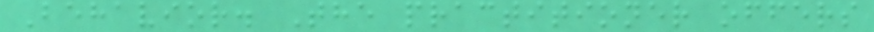Behavior. The practitioner offers
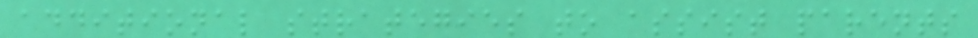additional strategies to assist parents
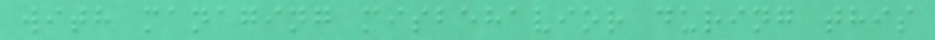with managing misbehavior during this
